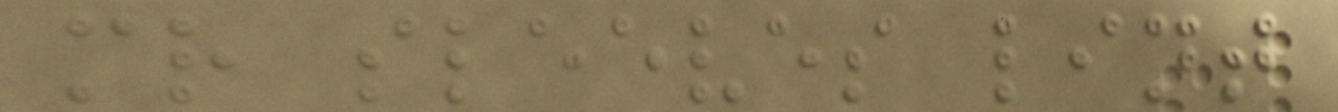mr sleeves lint
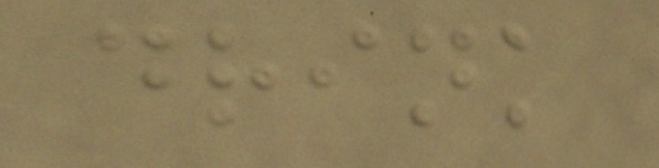drink
